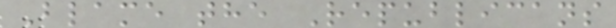Blame the Republicans
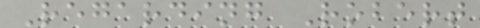Regarding Robert
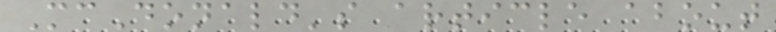McDonald's article about
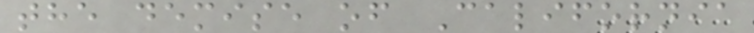the demise of California
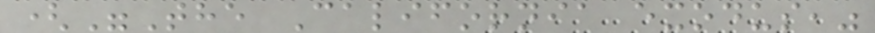("The California exodus,"
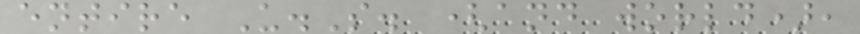entire U.S. (and world),
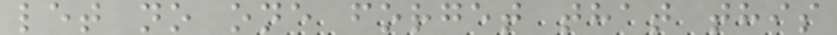let no one forget that this
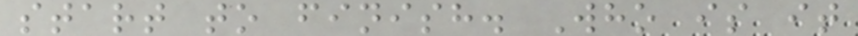start to finish. Who is it
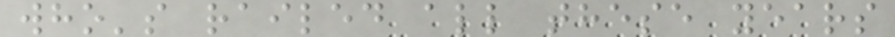who's railed all these years
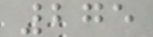275
